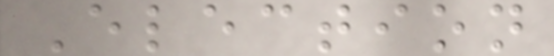Election
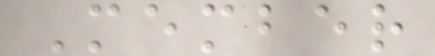Member
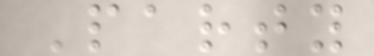Party
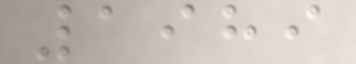1989
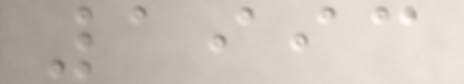1993
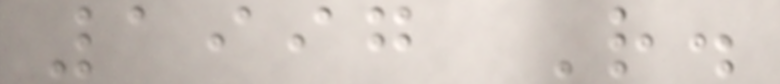1997 R.
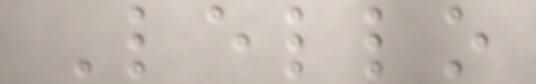Lello
